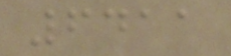6411
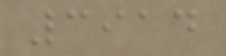3914
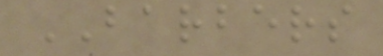BARBERS
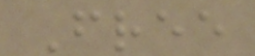Free
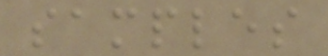samples
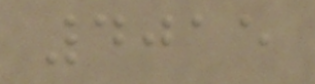4015
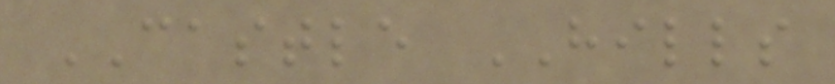CASTLE HILLS
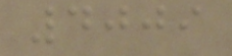4009
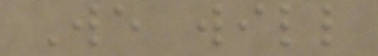We will
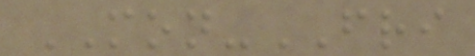MON-FRI
